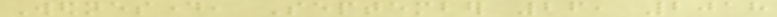Wednesday, September 26, 2018
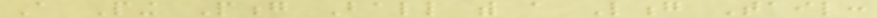A Ping Pong Ball with a Long Tail:
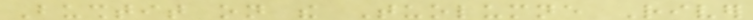Bushtit on the Tuolumne River
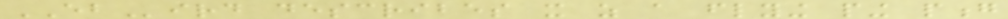EBird describes it as a flying ping pong
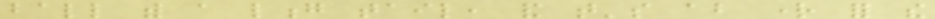ball with a long tail, and that's about right for the
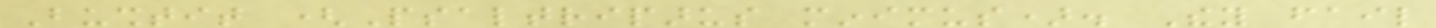Bushtit (Psaltriparus minimus). They fail
